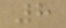8
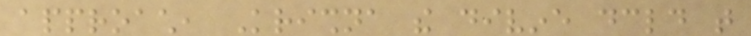approach, Krishna the divine declared that
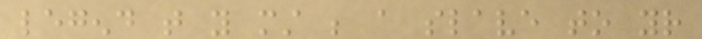legend that you must be a slave to your
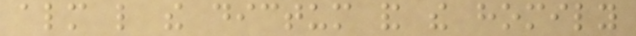almost like the dictum and the homily
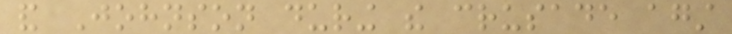and Johnson during the crusade against
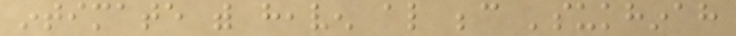intimate with heaven also because 'sukhinah
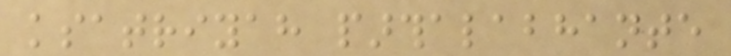ksatriyah parthalabhante
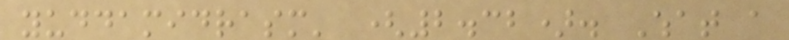yuddamidrasm' (2.32). What a
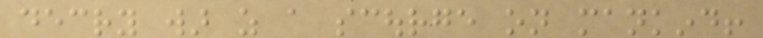decry war as a scourge on mankind!
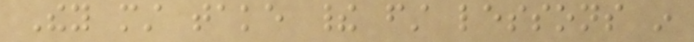They must take their first lessons in
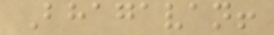Bhagavan!
